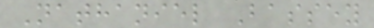Nathaniel Bassey
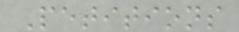Petitions
